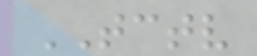TCTV
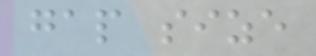gap size
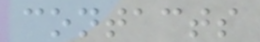contacts
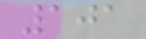101
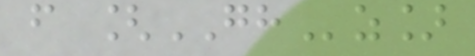f [GHz]
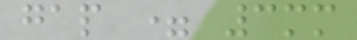gap = 3mm
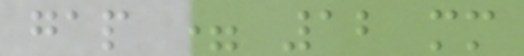gap = 12 mm
